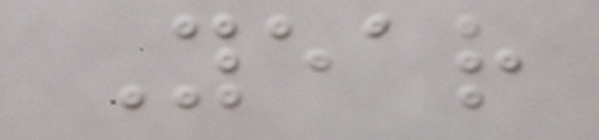Year
